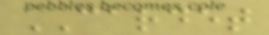CARDET
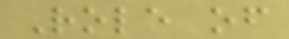Role of
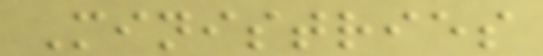Ministries
